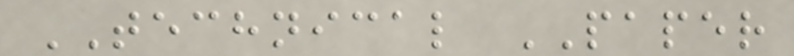TECHNICAL PAPER
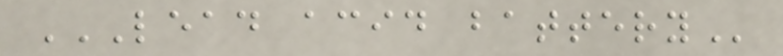LEAD ACID BATTERY
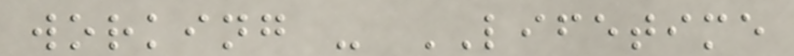working - LIFETIME
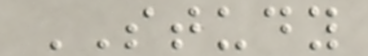STUDY
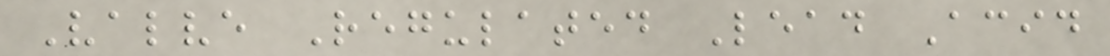Valve Regulated Lead Acid
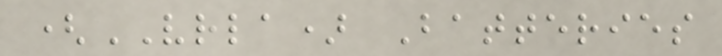(VRLA) Batteries
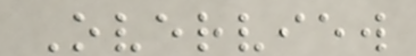Overview
